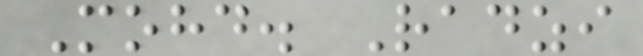Mohd. Radzi
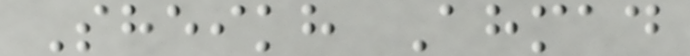Sheikh Ahmad
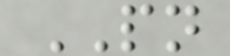PN
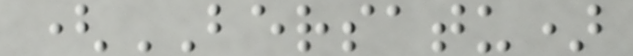(BERSATU)
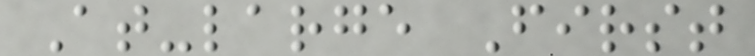At-large First
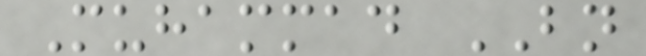Muhammad BN
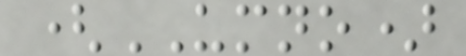(UMNO)
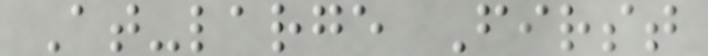At-large First
